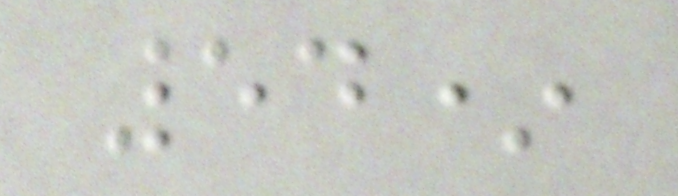54*
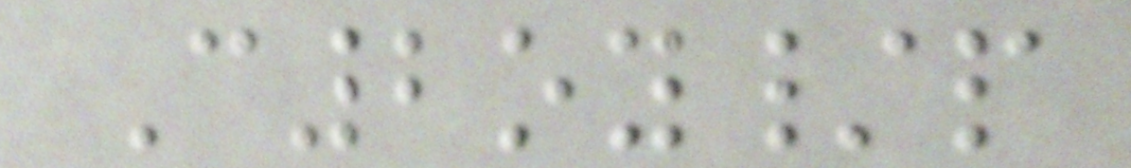C2oy/p
